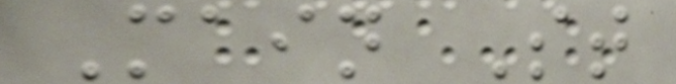Main St
